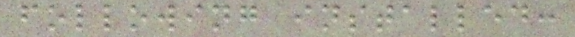following installed:
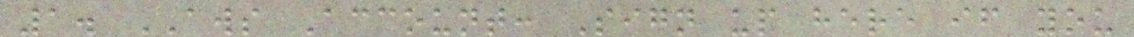1. AWS Account: Sign up here if you
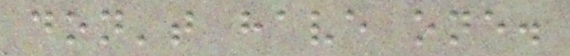don't have one.
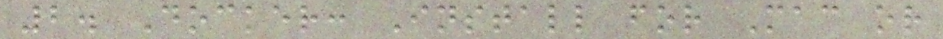2. Docker: Install for Mac or
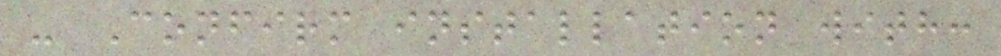- Confirm installation with:
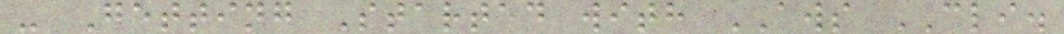- Getting Started with AWS CLI.
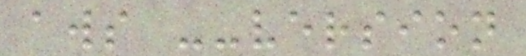aws --version
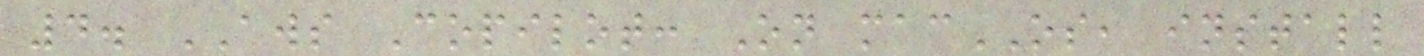4. AWS Copilot: On macOS, install
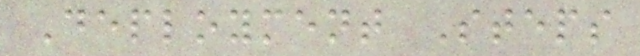Deployment Steps
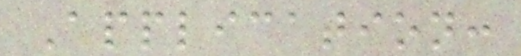Application:
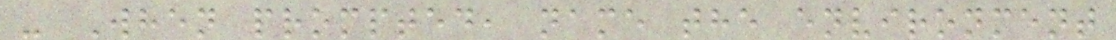- When prompted, name the environment
